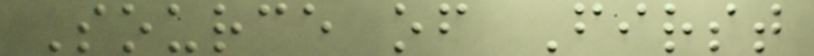Source of First
